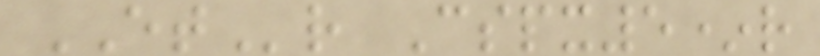ETr Cspx5*r
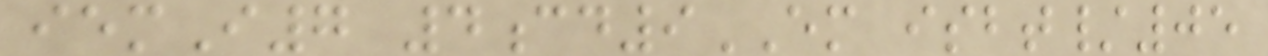iemI7 4cd9EM isbt/05
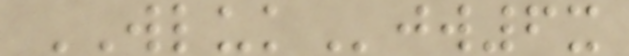WLUKjw6x
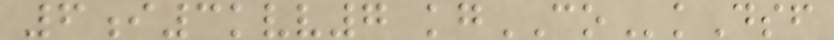6i3kvv7 kgCOkDsf
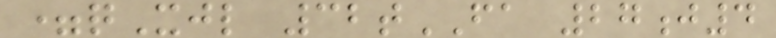=qXjl 32tFA 27j4
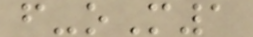f-oM1
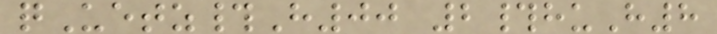qUetz#H00 2#huH8
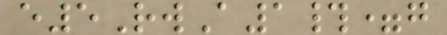e5RwA1#=g
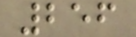256
